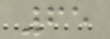65
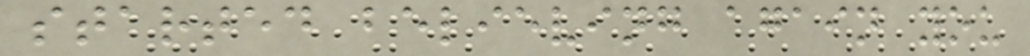started believing again you
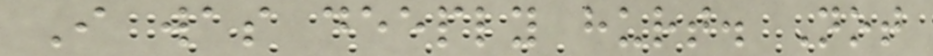I was deeply hurt. Not
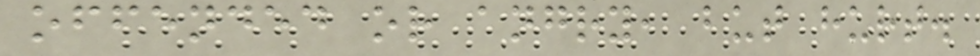offended or angry, but hurt.
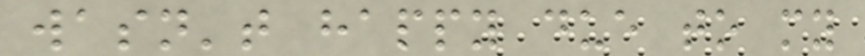wasn't happy due to my
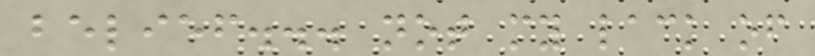belief... not my lack of
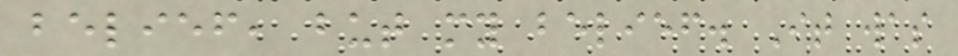belief, but my belief. It was
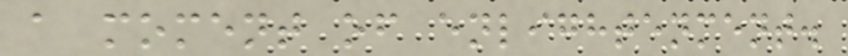a moment of enlightenment.
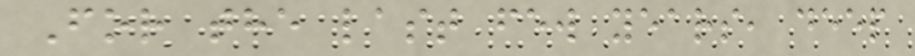For the last few years, deep
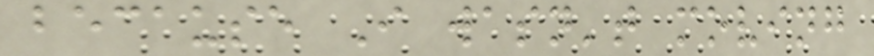because I wasn't moving
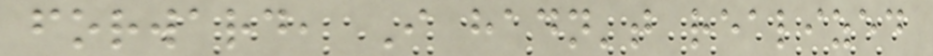forward, I hadn't realized
